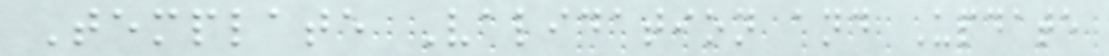Template Validation and Update
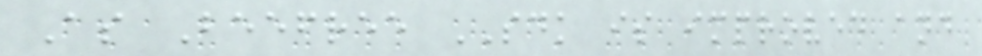As Beefree SDK is improved and
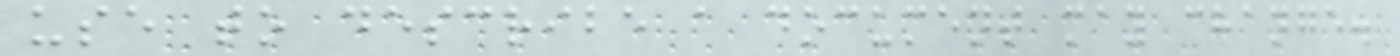use to describe a document may change.
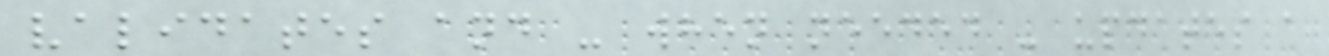validates and - when needed - updates a
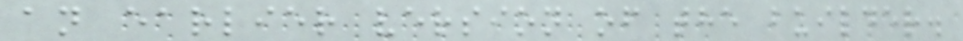an earlier version of the builder.
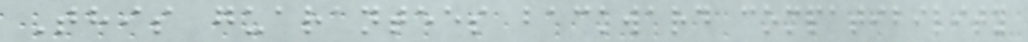This guarantees backward compatibility
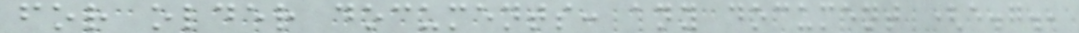for older documents: any document (e.g.,
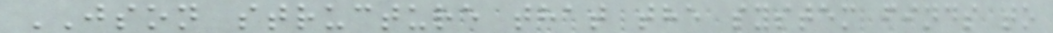JSON structure that the system finds to
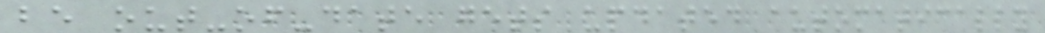be out-of-date gets updated automatically
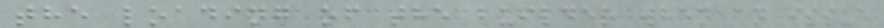the loading of the builder when an issue
